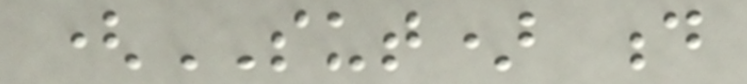(SUT) d
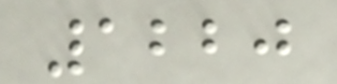1220
